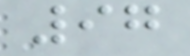97
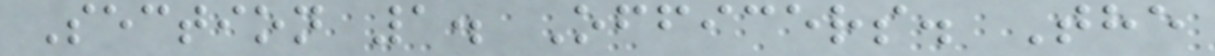Section 1. Officers. The
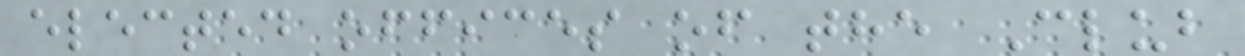elected offices of the Club
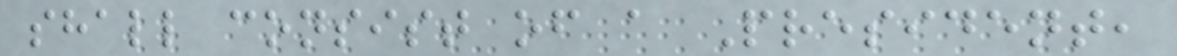shall consist of a President,
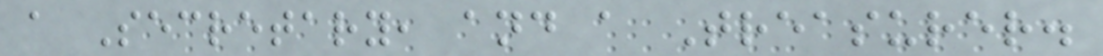a Secretary, and a Treasurer.
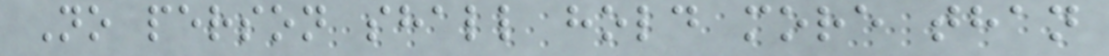No person shall hold more than
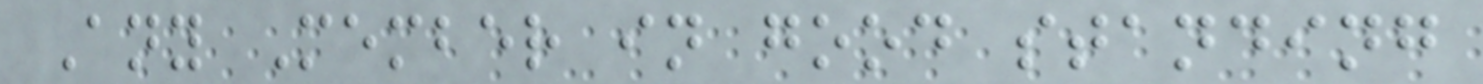Any Member in good standing
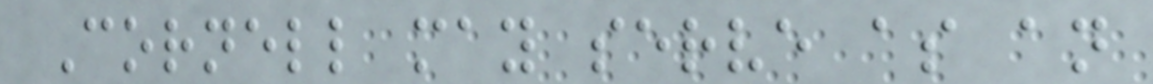Cornell may serve as an
